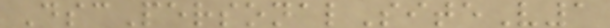DscPersonalSiteV1
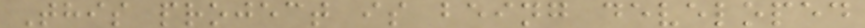This project is being developed
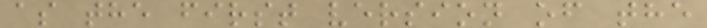as the first version of the
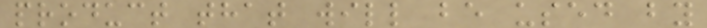product that will be used by
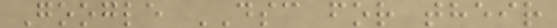Google DSC for their
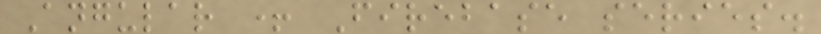Angular + Firebase series.
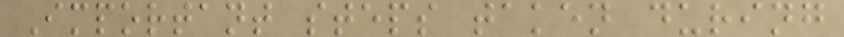Important steps taken during
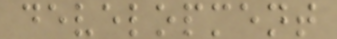development
